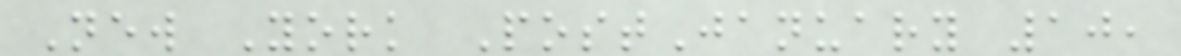New York PostJanuary 10,
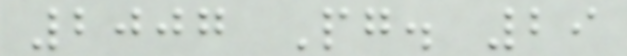2007 Pg. 29
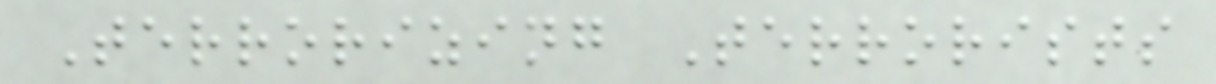Terrorizing Terrorists
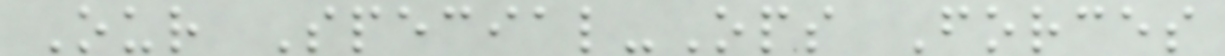Our Special-Ops Forces
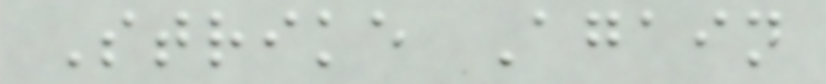Strike Again
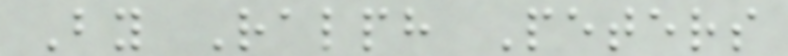By Ralph Peters
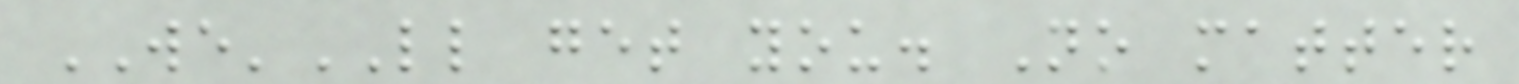WE'LL get you. No matter
